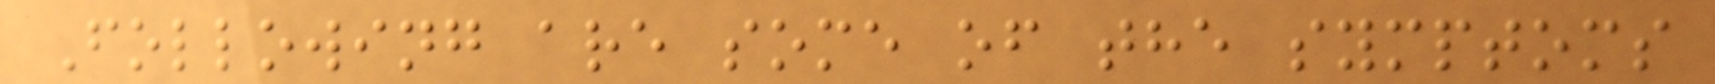Following are some of the symptoms
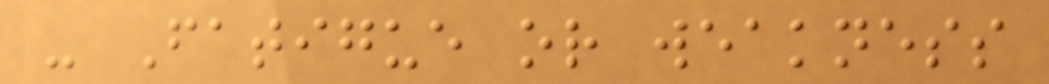- Fatigue or weakness
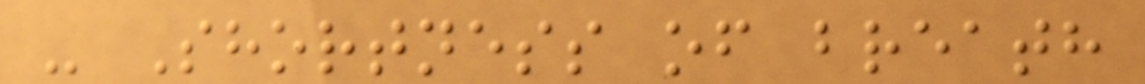- Shortness of breath
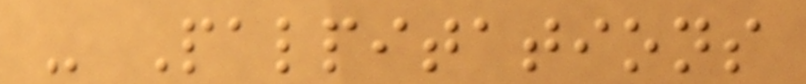- Palpitations
